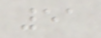51
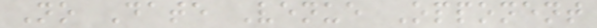No Date Venue Opponent
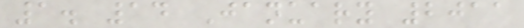1. 14 January 2011
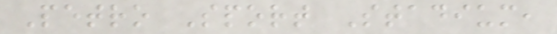Petro Sport Stadium,
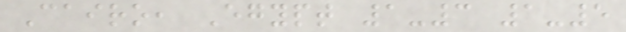Cairo, Egypt 1-3 1-5
